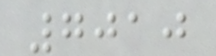7010
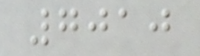7010
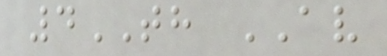4TH AV
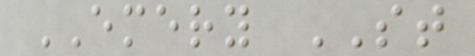EMERY ST
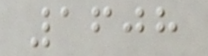1608
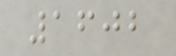1602
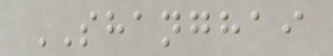SHANGHAI
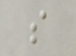s
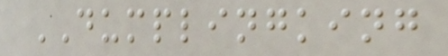DUMPLINGKING
